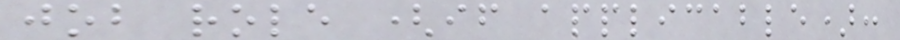job role (if applicable):
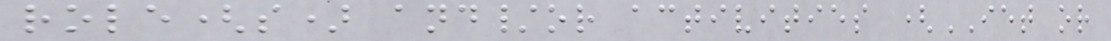role(s) and/or activities (IET or
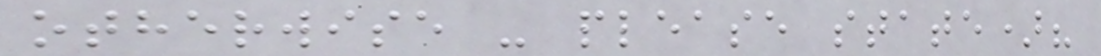otherwise - please state)?
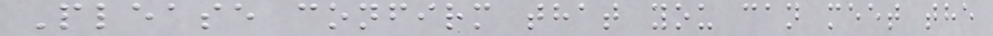Please confirm that you can meet the
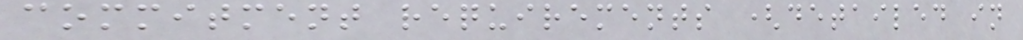commitment requirements (detailed in
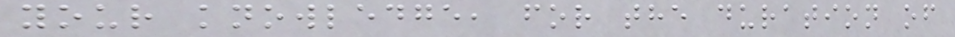your knowledge, for the duration of
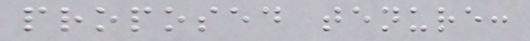proposed tenure:
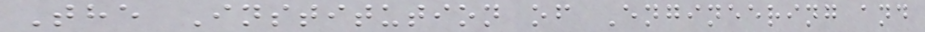The Institution of Engineering and
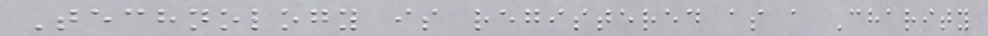Technology is registered as a Charity
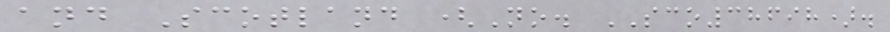and Scotland (No. SCO38698).
